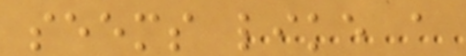seems like a
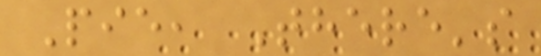Pie, There's
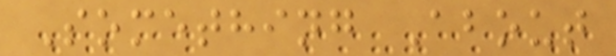Something About
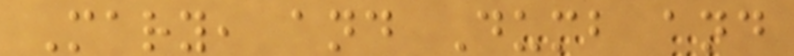Mary, and Dumb and
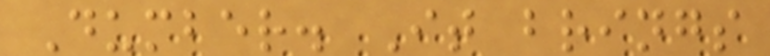Dumber. It brings
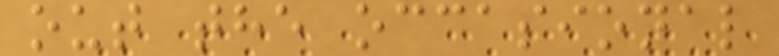out the occasional
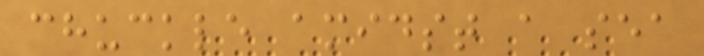chuckle amidst a sea
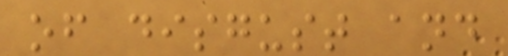of disgust and
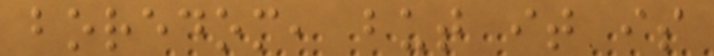boredom, but it is
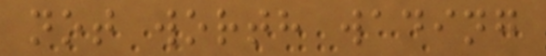not worth wading
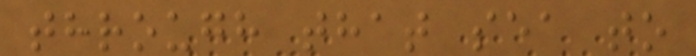through that sea to
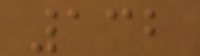132
